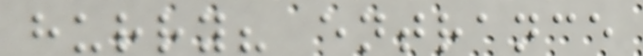hurry? entrance
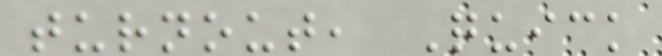turnout, Quick
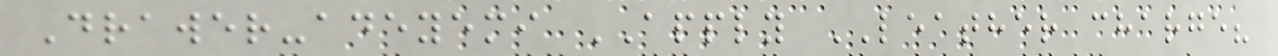Drawer-adeyemi APPLY LEATHER charge?
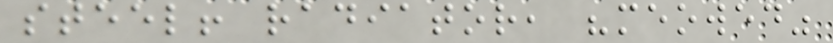steel! radiator, "meowed"
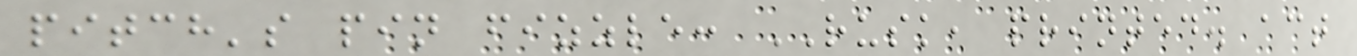pitch's pin fizzle: RUSK, printed. act
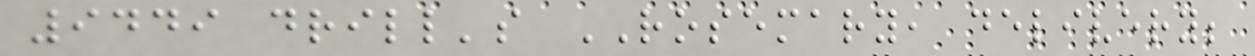9449 drill's ROSEMARY, delivery;
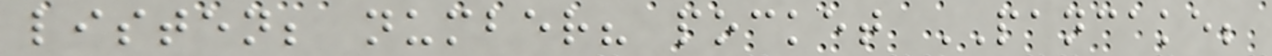listen; number? pocket PANCAKE;
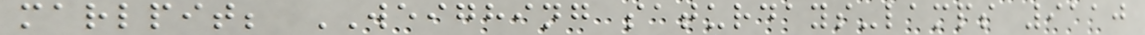marlpit; WEIGHING saturdays-lamps 9110
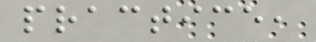practice,
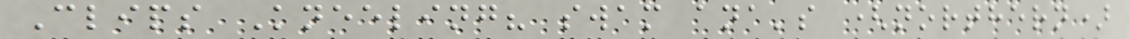Clips Kneeling? swam ana's (northern)
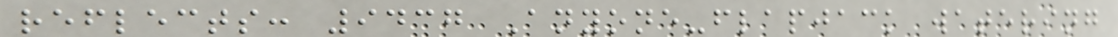reflects: 9437 Anyone-flapjack watering
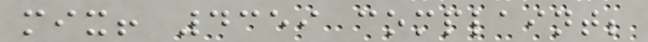mix! 4359 complaint;
